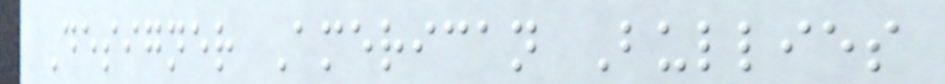Designer American Bullies
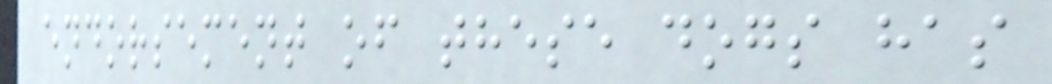endorsement of these dogs has
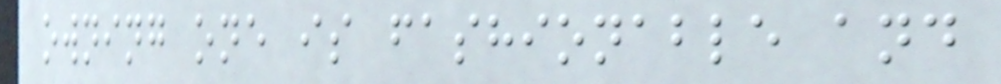owning one is fashionable and
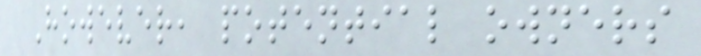However, potential owners
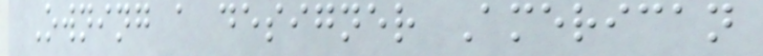Owning a designer American
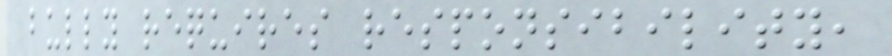bully requires responsibility,
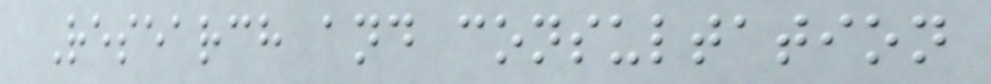Research and consultation
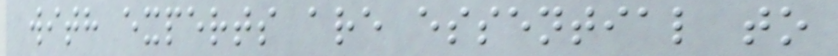with experts are essential to
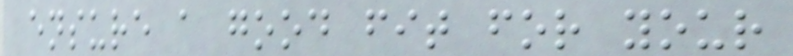ensure a good fit for your
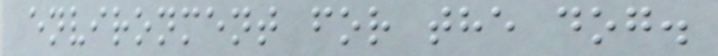environment for the dog.
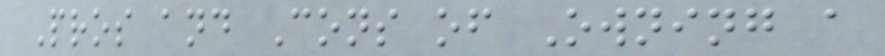Pros and Cons of Owning a
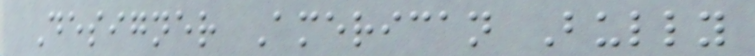Designer American Bully
